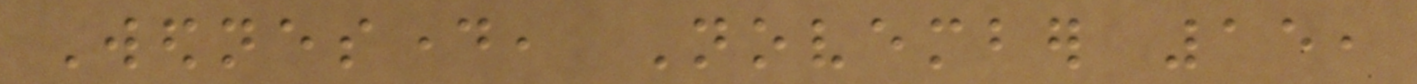Wednesday, November 15,
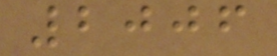2006
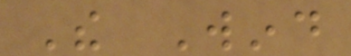The Wind
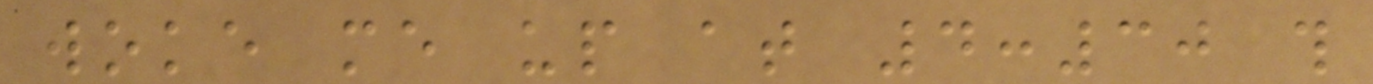woke me up at 4:30 this
